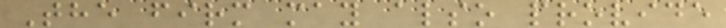The firm may also provide
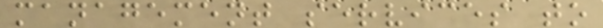management services to
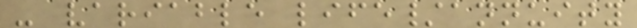- variable life/annuity
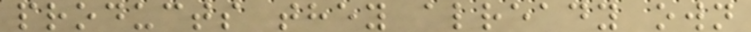products they already own
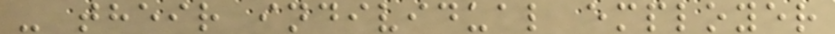- their individual employer
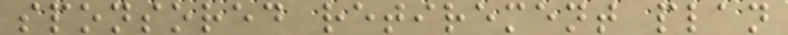sponsored retirement plan
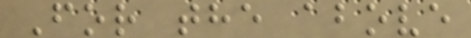For the above
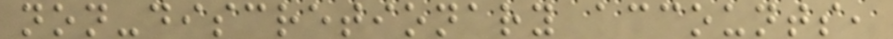non-discretionary accounts,
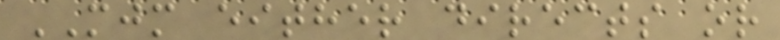MJM either directs or
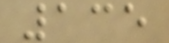135
